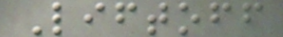Liftoff
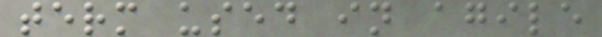term used in agile
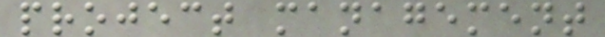project management
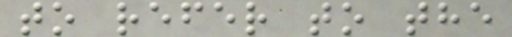to refer to the
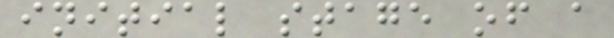initial stage of a
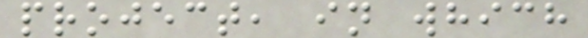project, in which
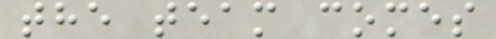the team comes
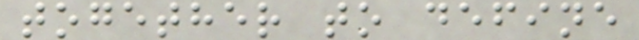together to define
